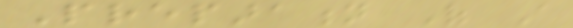Preparation Of A
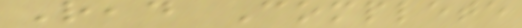Read Complete
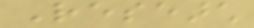Research
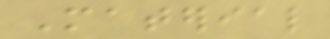Material
